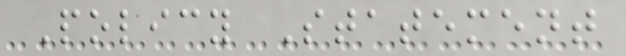Policy Statement
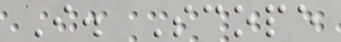I. Scope
